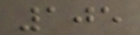105
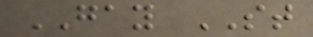GAY ST
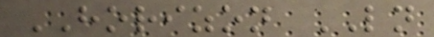HORIZON LN
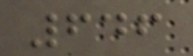646
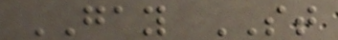GAY ST
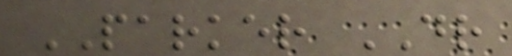PARKER DR
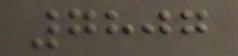7807
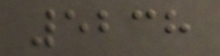5238
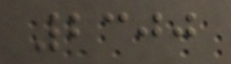2300
